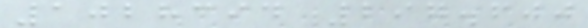1028394 297.600
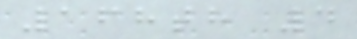168th 4
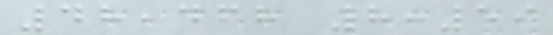48,468 8:59
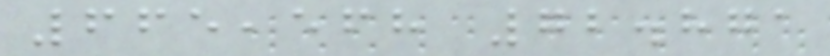665,568 72.871
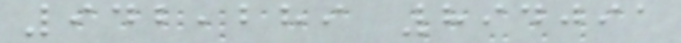942,289 894091
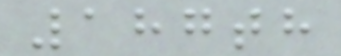187th
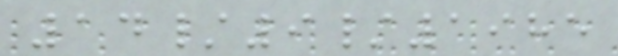14/9/1985
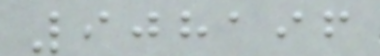908196
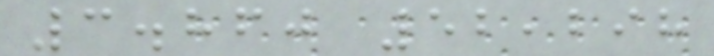3.860 52,298
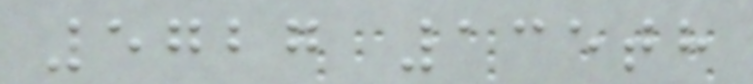5727 135th
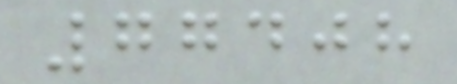77408
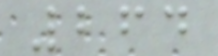264
